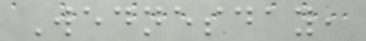Wednesday,
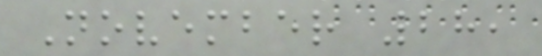November 28,
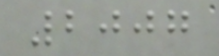2007
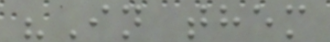"In them
